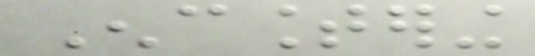Encountering
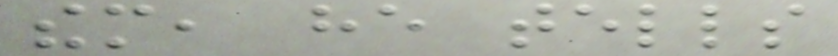them, he tells
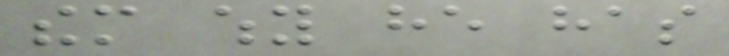them why he has
